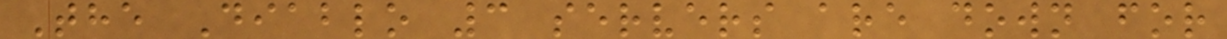The Diablo 3 servers are down for
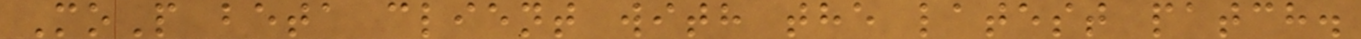MoP beta client with the latest patch.
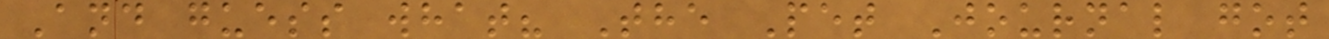And guess what? The Pet Journal got
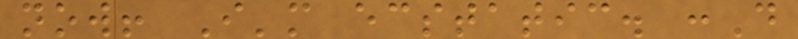now! I'm ecstatic. :D
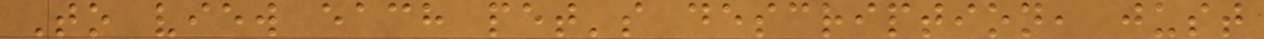To view each pet's description, just
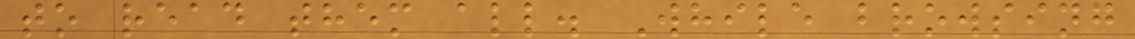to read them all. While browsing
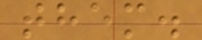them.
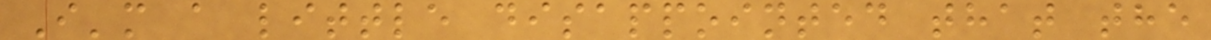I'm a little disappointed that the
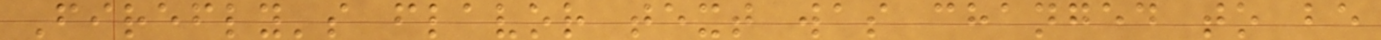Firefly's flavor text was changed to be
